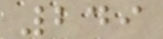249
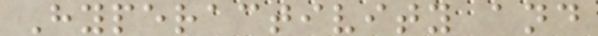Hyperactivity and
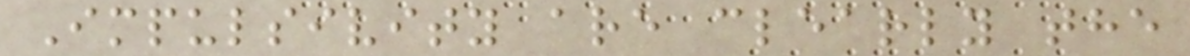Impulsivity are clearly the
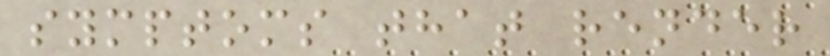symptoms that render
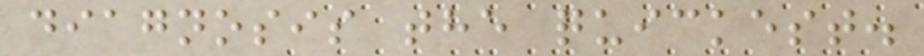diagnosis the quickest.
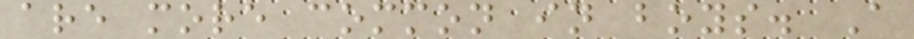are more common in boys. A
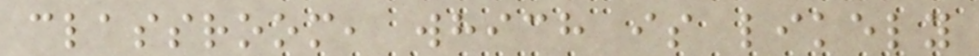classroom, which is likely
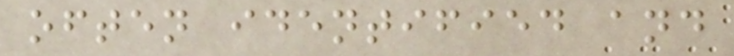often identified and
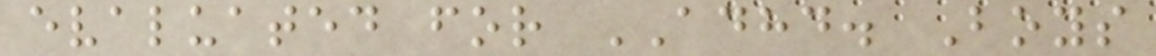evaluated for ADHD. Boys
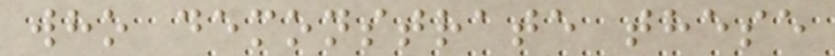who demonstrate these
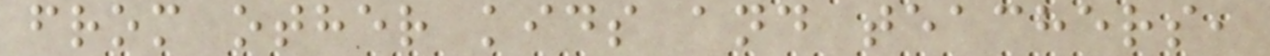from other kids and teachers,
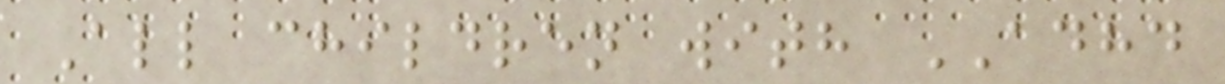All children with ADHD
